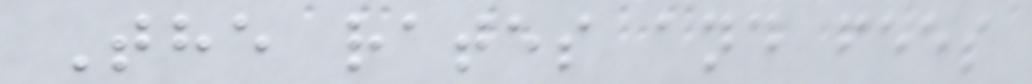The rates and fees
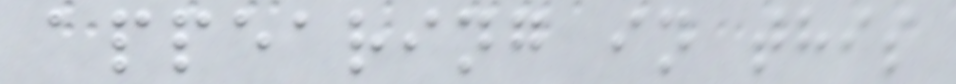appearing in this
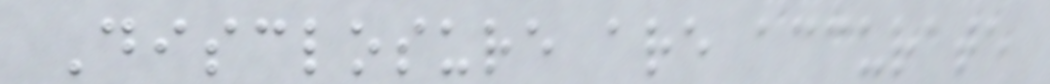Disclosure are accurate
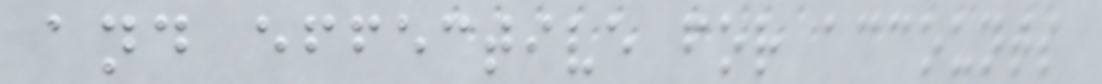and effective for accounts
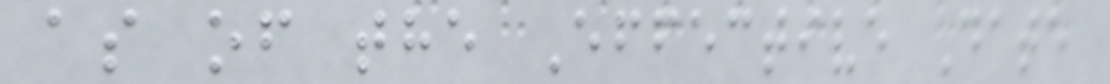as of the Effective Date
